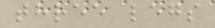three legs
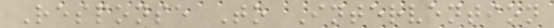Response To Intervention
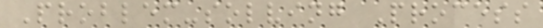Problem-solving Process
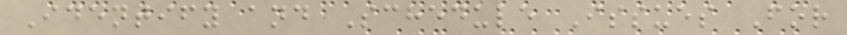Identify and Schedule Issues For
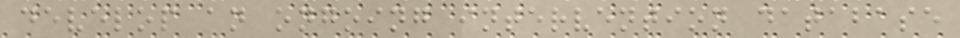develop an ongoing intervention database
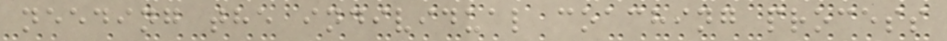needing the individual coaching process
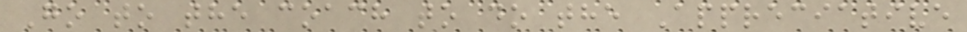Go to the coach to do the Appreciative
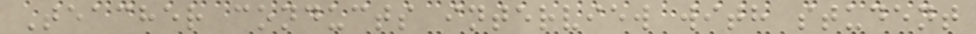Teacher conducts interview with student
